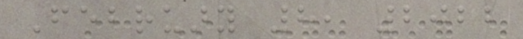February 8, 2022
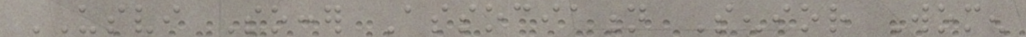USVI Soccer Association Senior Women
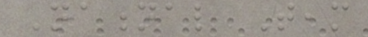National Team
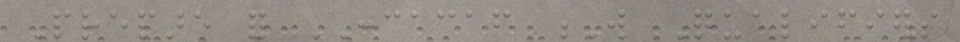Prepare for CONCACAF W Qualifiers
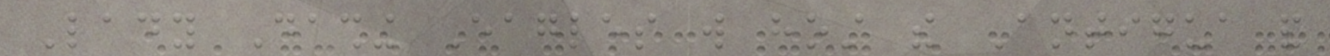Lady Dashing Eagles will host the Antigua and
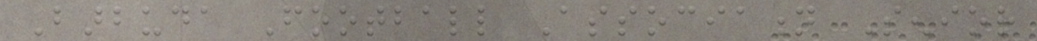Barbuda Football Association Senior
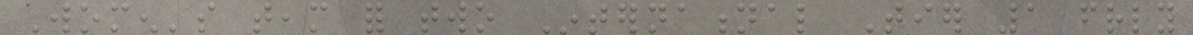Women's team for two International Tier 1 friendly
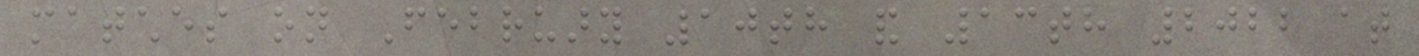matches on February 10th and 13th 2022 at
